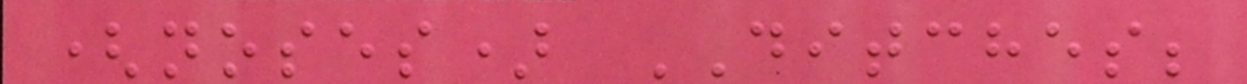(noses) DITCHES;
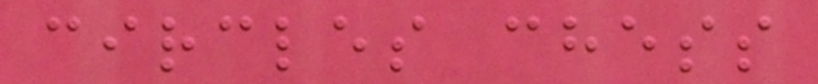circles chess
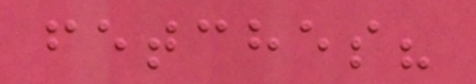fetches?
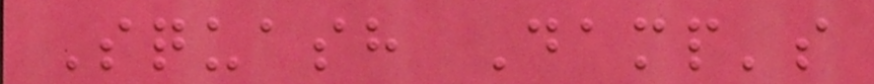Squash Damp's
